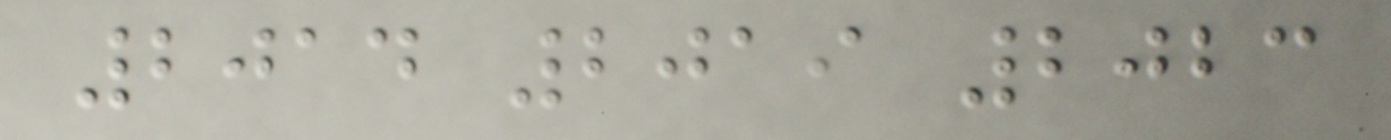2014 2019 2023
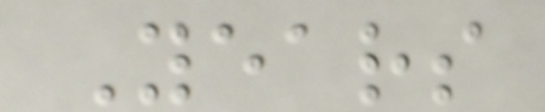Years
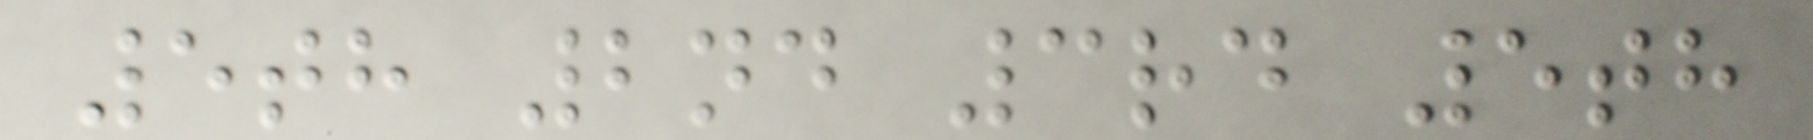5th 2nd 3rd 5th
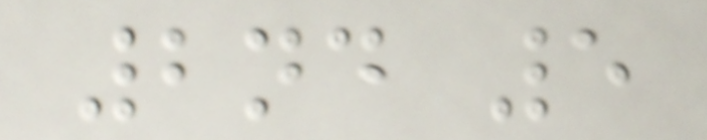2nd 5
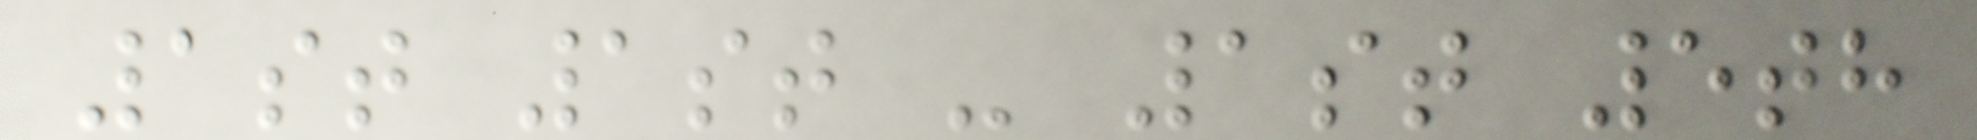1st 1st - 1st 5th
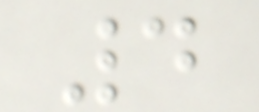4
